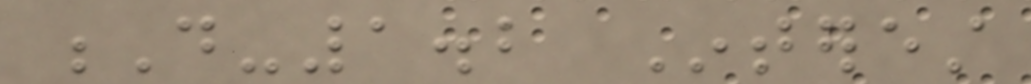D-1.2 Interest
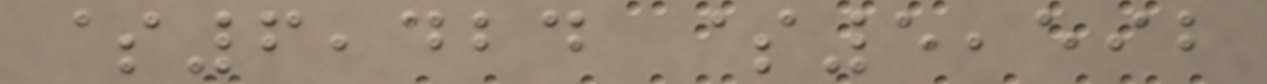$6,424 $5,592
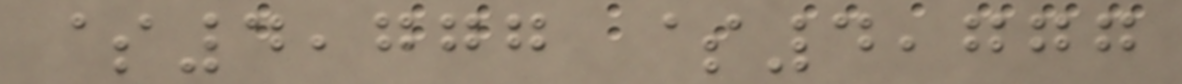$4,777 $4,777
